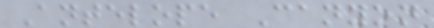Antelope Canyon
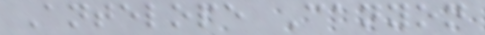Antelope Canyon
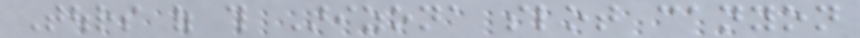Tours of this Arizona slot canyon
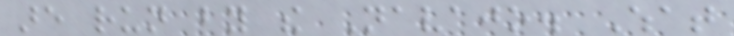are run by the Navajo. What
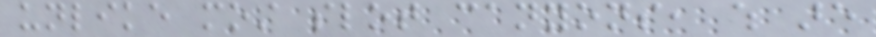unlike most slot canyons, which are
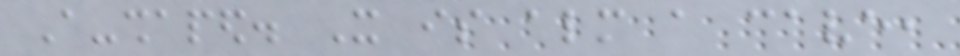A-shaped. It is almost a cave,
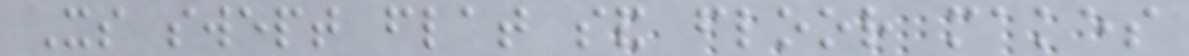Its swept flat sand floor makes
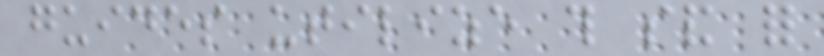guides utilize this sand for
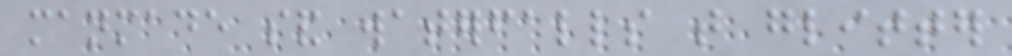manmade sand waterfalls that glitter
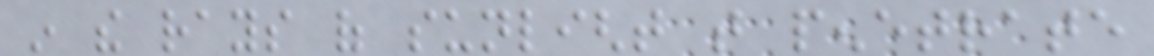in the rays of sunlight that penetrate
